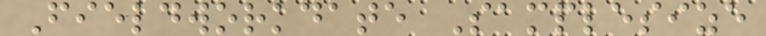Fieldworkdate Samplesize
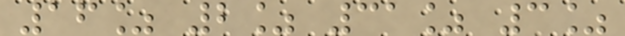16% 2% 31% 3%
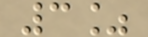3%
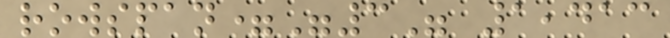rowspan="3" 1,413
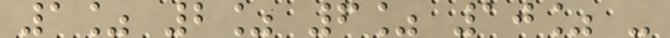1% 2% 6% 10% -
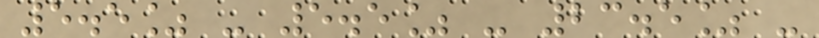5.5% - 5.5% - 23.5% -
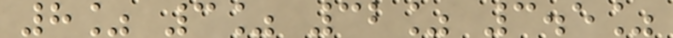8% 3% 32% 3.5%
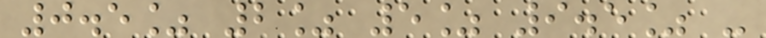0.5% 2% 5% 9.5% -
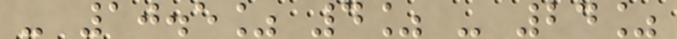- 10.5% 4% - 24%
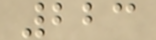223
